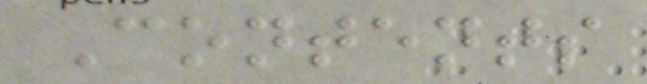Contents
